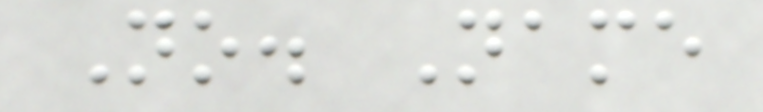No. Name
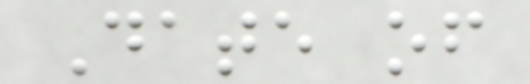Date of
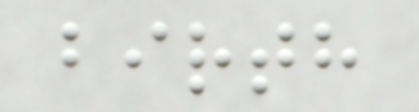birth
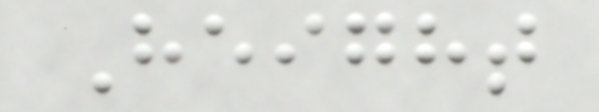Height
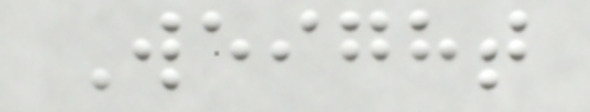Weight
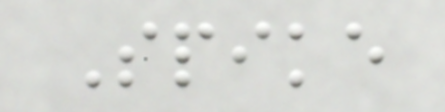Spike
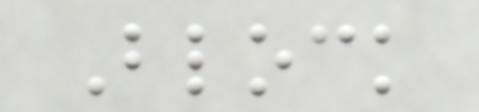Block
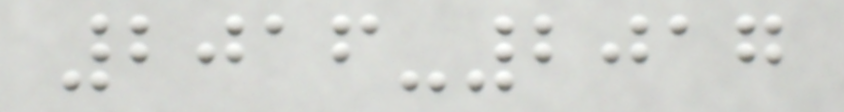2016-2017
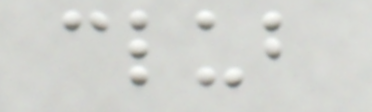club
